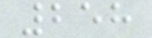258
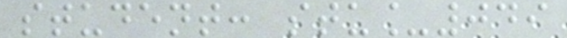student: stu_049
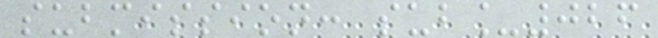submission: sub_026
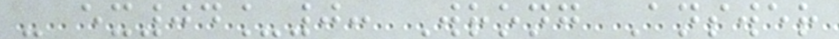- ex04_0: Wrong Answer
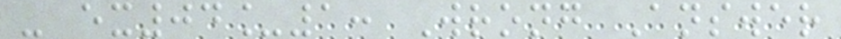- ex04_1: Wrong Answer
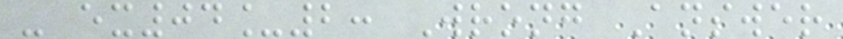- ex04_2: Wrong Answer
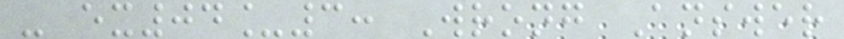- ex04_3: Wrong Answer
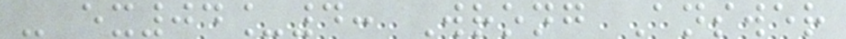- ex04_4: Wrong Answer
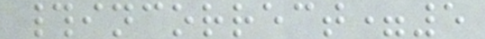#incorrect=5
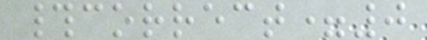#correct=0
